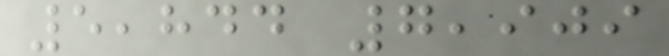5,844 7,909
